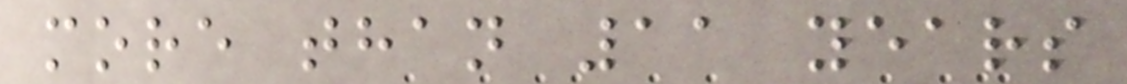more than 11 years
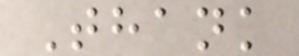Thank
